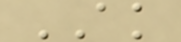AK
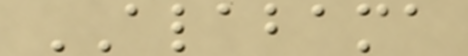ALABAMA
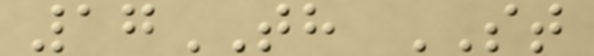17TH ST
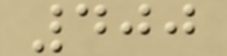400
